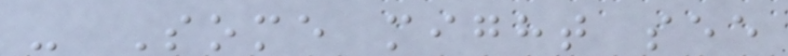- Some might see
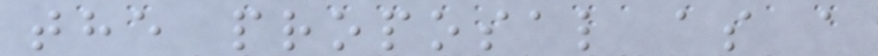the proposal as a
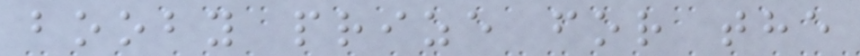booby prize for the
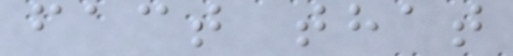fact that
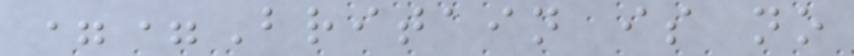==Britain is no
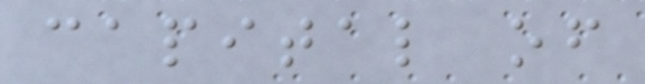capital of
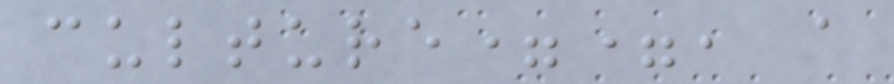culture==, a
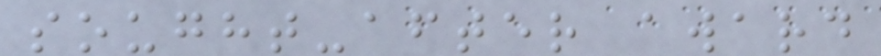sought-after award
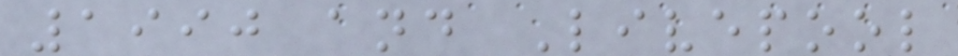1990 and Livepool
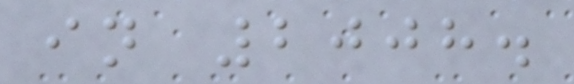in 2008.
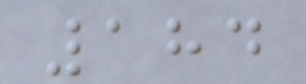184
